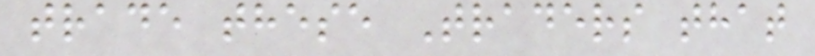trade these Traders that
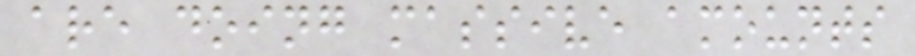are doing massive amounts
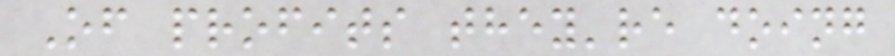Of profits they're doing
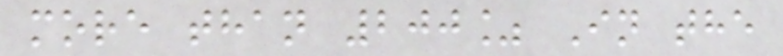more than 200% In the
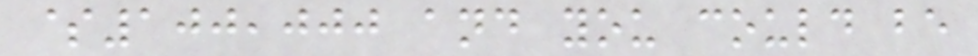$100,000 and you could be
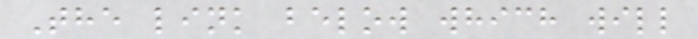The link below which will
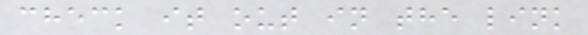check it out in the link
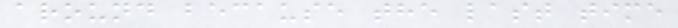around because the last time
